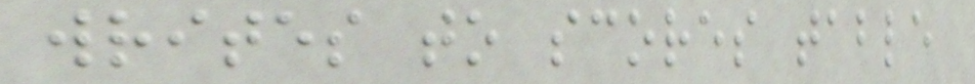writes to scores table
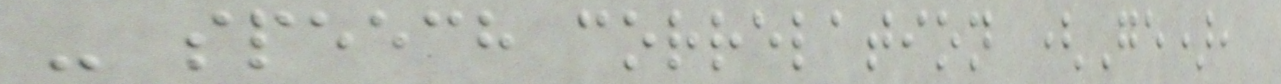- speech correlation (Ge),
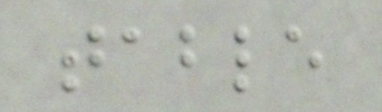table
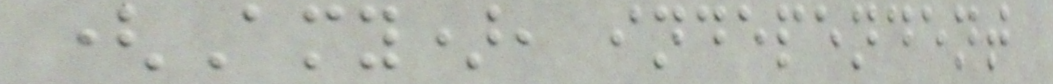(Amy), independent
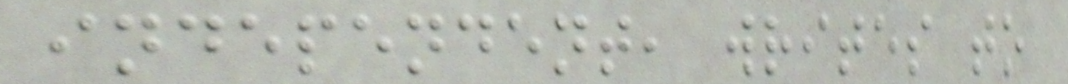independent, writes to
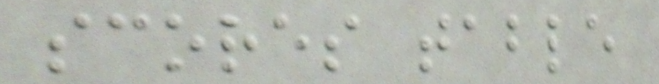scores table
